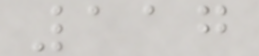117
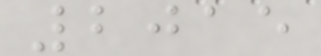2015
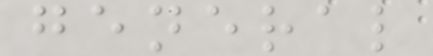general
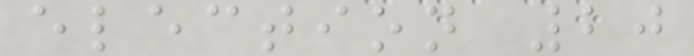election 20
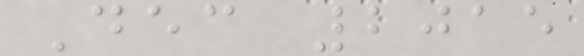Dec 2015
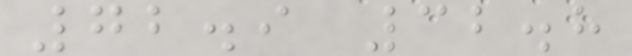72.9 32.8
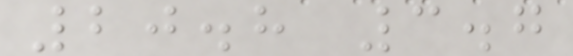20.8 3.7
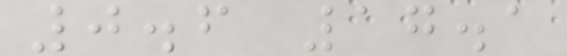0.6 17.1
